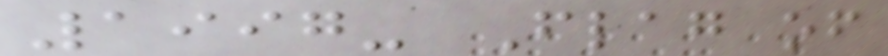1997- Flag of
